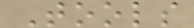Tools
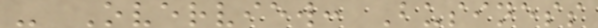- Overview: Business
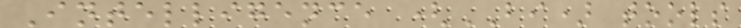Intelligence (BI) tools
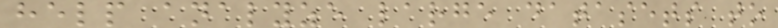help analyze large datasets to
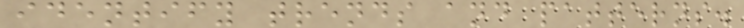identify trends and patterns.
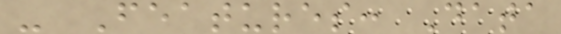- Features: Data
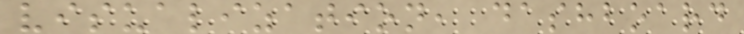visualization, dashboard
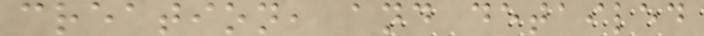creation, and detailed
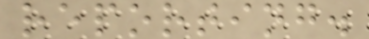reporting.
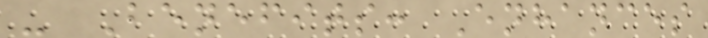- Benefits: Enhances
